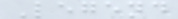Legend
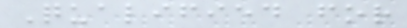Qualified for
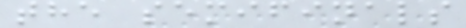the semifinals
